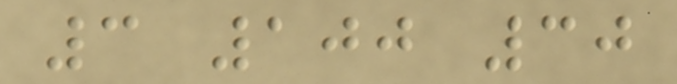3 100 30
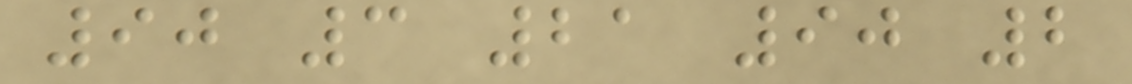90 3 21 90 2
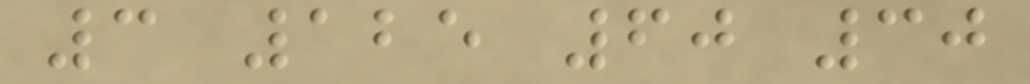3 125 60 30
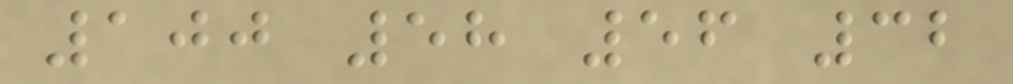100 58 56 32
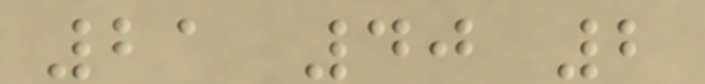21 40 2
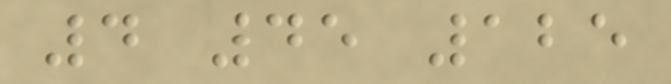4 45 125
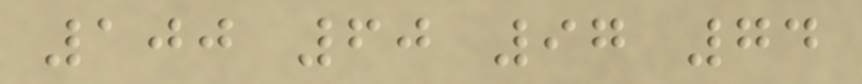100 60 97 74
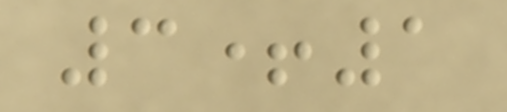3+1
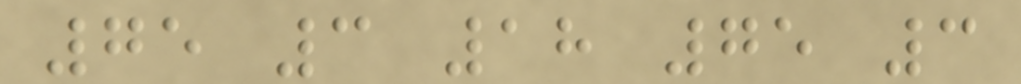75 3 18 75 3
